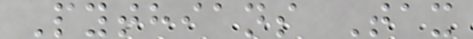Pythians Tax
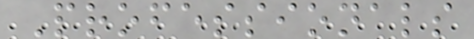Professionals
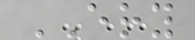ERY
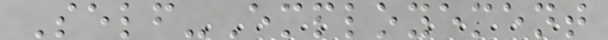Self-Employement
